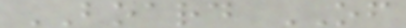BOARD OF
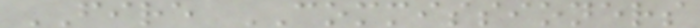FIRE COMMISSIONERS
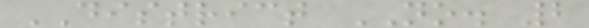DISTRICT NO. 2
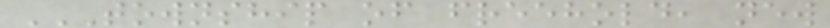TOWNSHIP OF FREEHOLD, NEW
